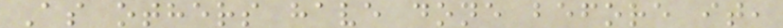As others have done before it,
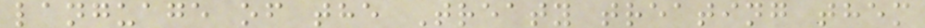language of the Treaty treating them
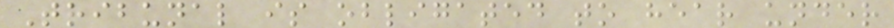Tribunal is obligated to hear under
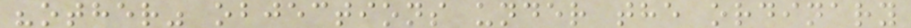"other" objections under the ordinary
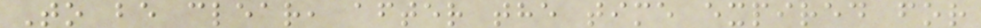To be clear, after the time expired for
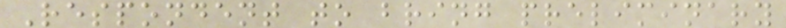Respondent to bring preliminary
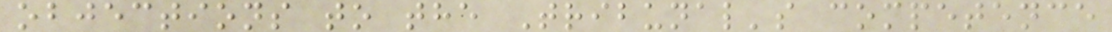objections to the Tribunal's competence
